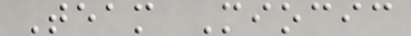Team Miocic
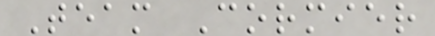Team Cormier
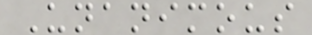Unanimous
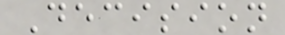Decision
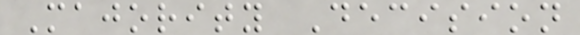Majority Decision
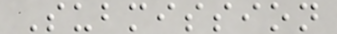Submission
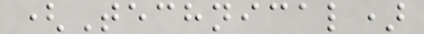(Technical)
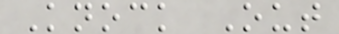Knock Out
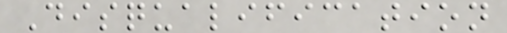Disqualification
